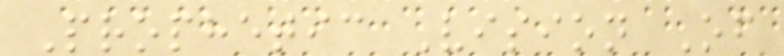Prophetic Vision Of
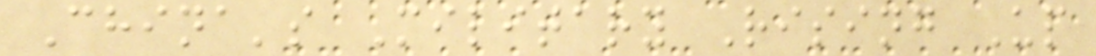China's Military Rising Up
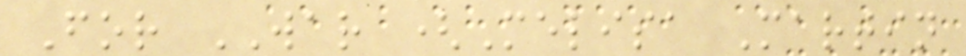For WAR (Melisa Martin
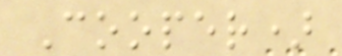Cooper)
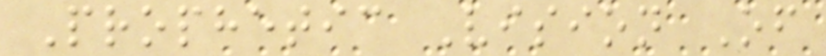Prophetic Vision Of
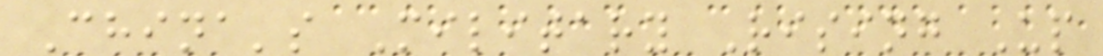China's Military Rising Up
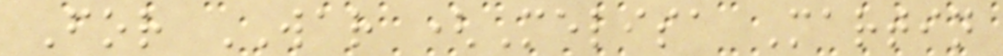For WAR (Melisa Martin
